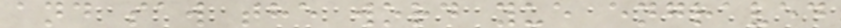and saw the word yue engraved
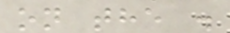on the .
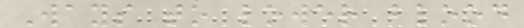Ways to lower blood
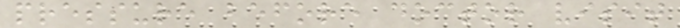pressure before doctor visit
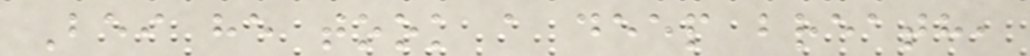Bei he took a deep breath,
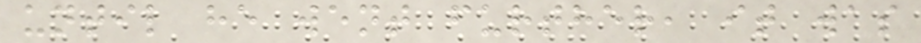until he went further, it was
